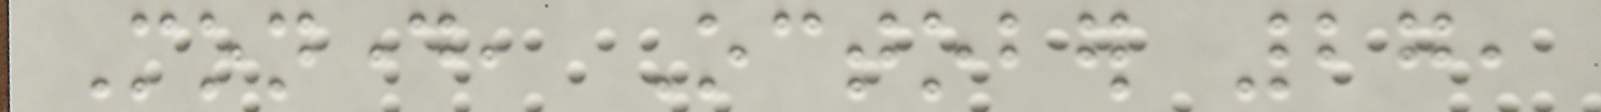Monday, October 27,
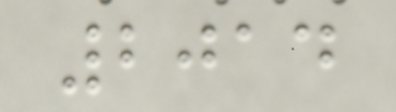2014
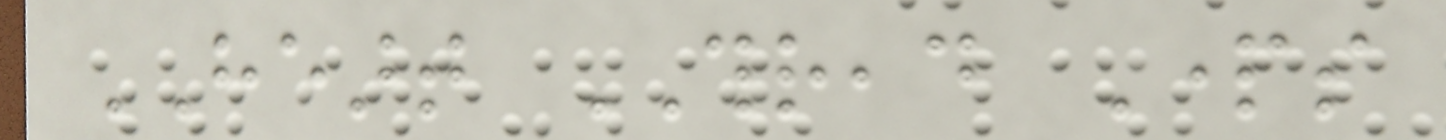HEART THREAD Parts
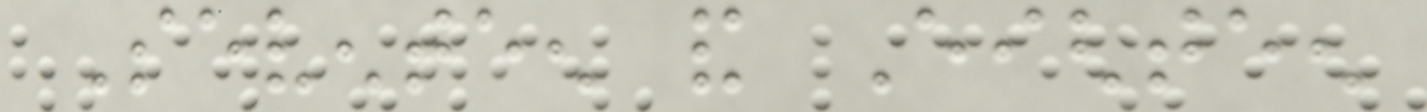Seventeen and Eighteen
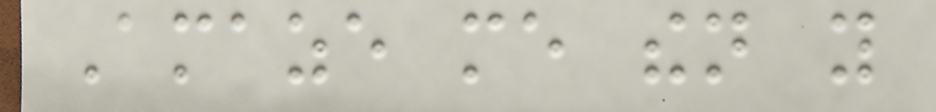Amaze me then you
